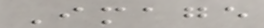Image
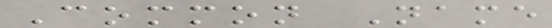Common Name
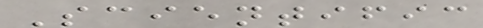Scientific
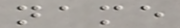name
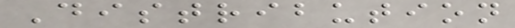Distribution
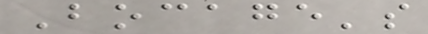Bocage's
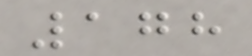178
